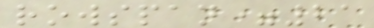rowspan=21
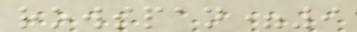rowspan=9
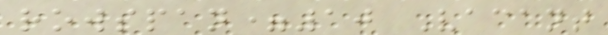rowspan=10 Vacant
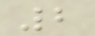2
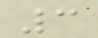3
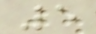5
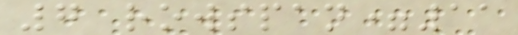7 rowspan=11
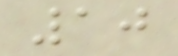10
